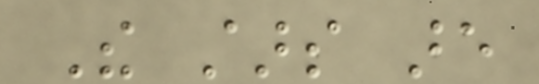The stars are
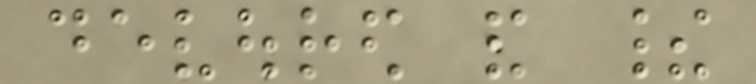devoured and their
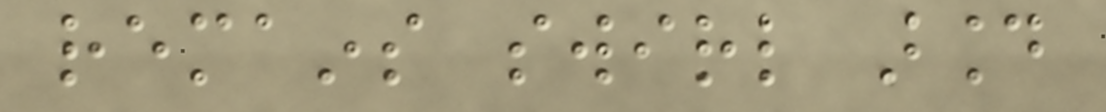remains swirl around
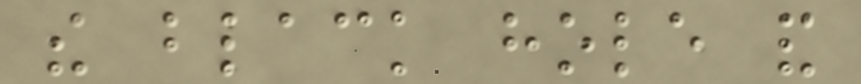the black hole and
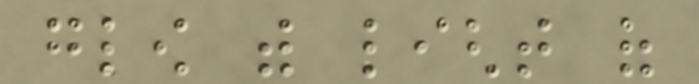glow with light of
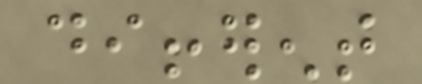different
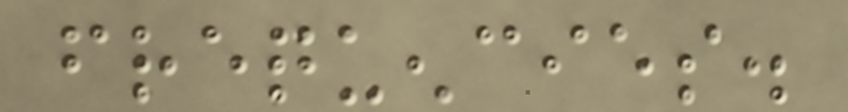frequencies.
